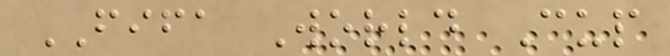FIFA World Cup
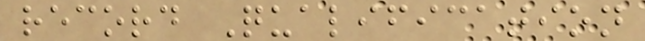record Qualification
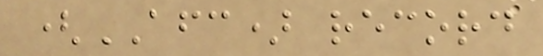(AFC) record
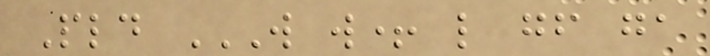Pld W W+ L GF GA
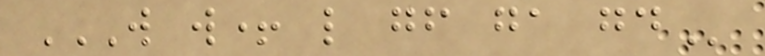W W+ L GF GA GD
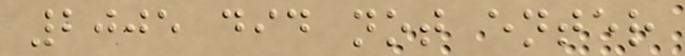2005 did not enter
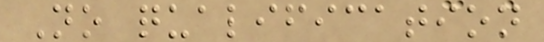No qualification
